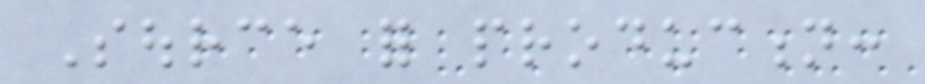Source for production:
